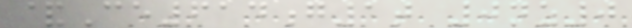&Ce614g1t 0nz0
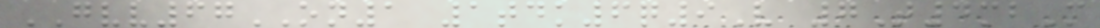GVV67ON1 1tdk6q9V 7T4mbM
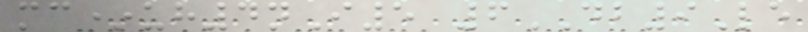mc*uh4nI5 6DB9Le
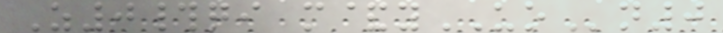Z0#qi m&yUOn0
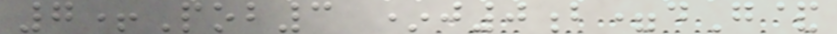7+Pob3 *j0b=dG&
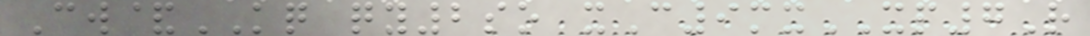Cw&KQ qy2so xC9mxXP7R
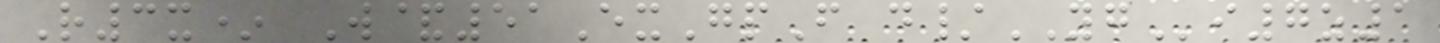R3x* W&51ExGpF d/YGi7z1
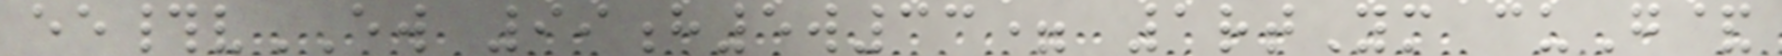ee#vEW 99h5w33= 1rtYm cuG&
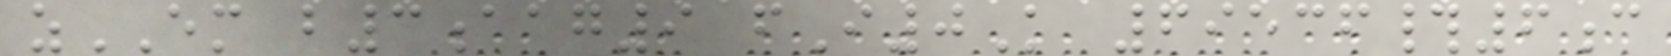zEM b3aag9 fI0K 69536#6c
